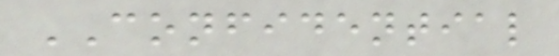CONFIDENTIAL
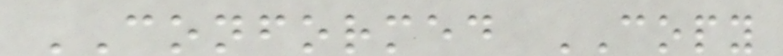CONFORMED COPY
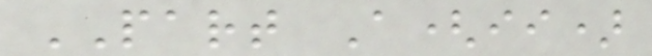PART A(ii)
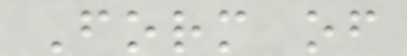Form of
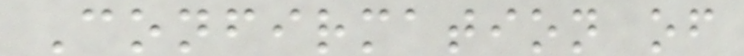Confirmation of
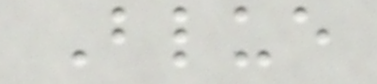Blue
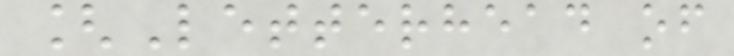[Letterhead of
